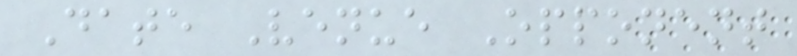Date Venue Opponent
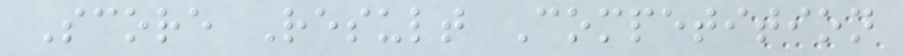Score Result Competition
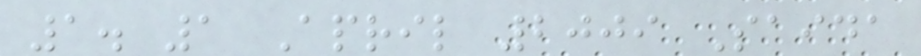1. 1 April 2009 Saida
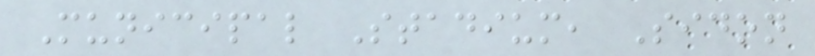Municipal Stadium, Sidon
